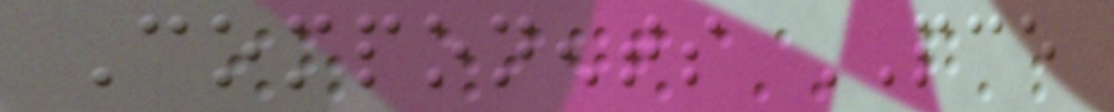Components PCE
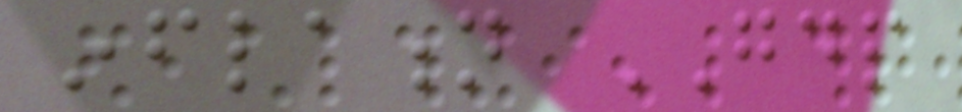inflation GDP
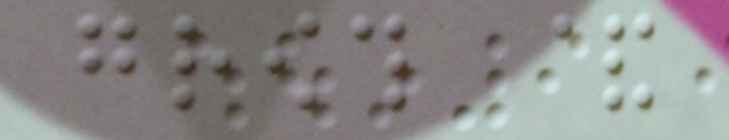growth &
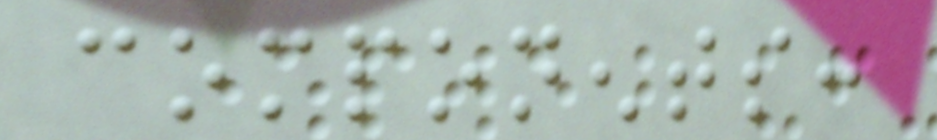components:
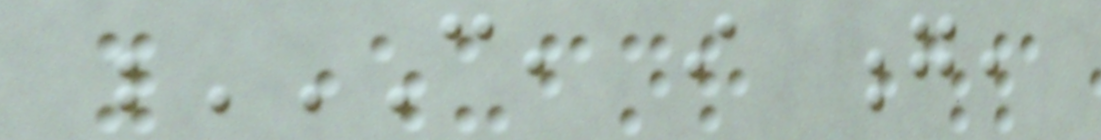C, I G,
